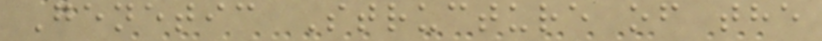Genetic Structure of the
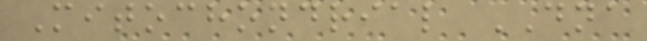Mitochondrial DNA
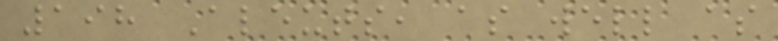198 Aleuts, as well as
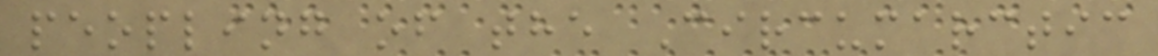peopling of the Circumarctic
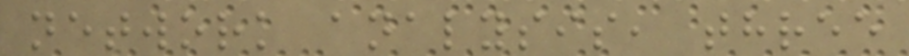network analysis, three
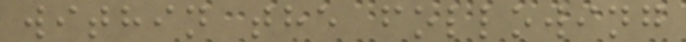within the following
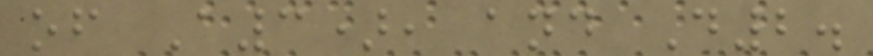of A3), and D2.
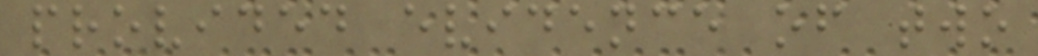provided evidence of two
